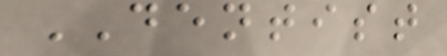DENTIST
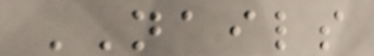NAILS
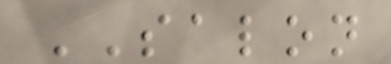SALON
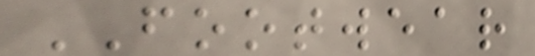FOOTWEAR
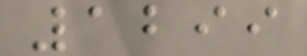1299
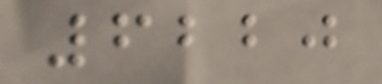6220
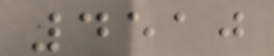4510
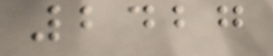2427
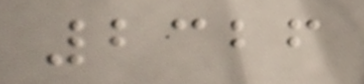2326
